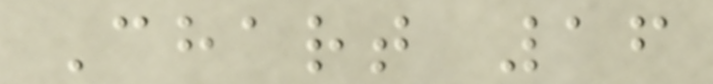Chart 16
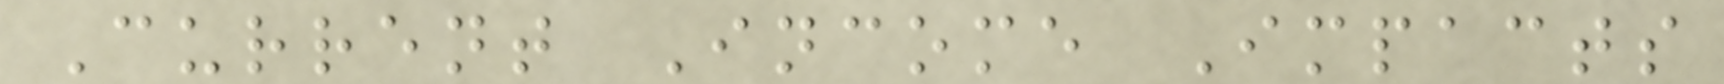Current Income Impacts
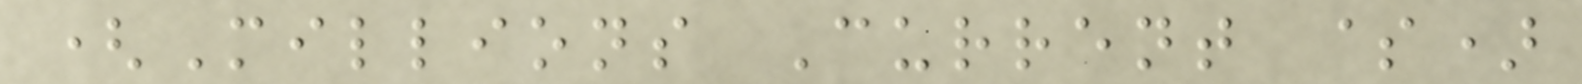(Millions Current $)
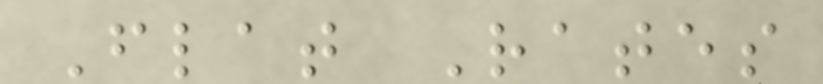Flat Rates
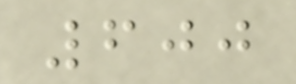600
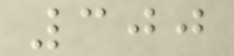300
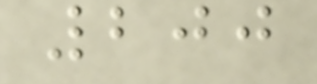200
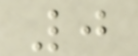0
